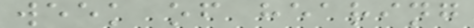week of hearing
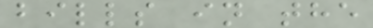bills in the
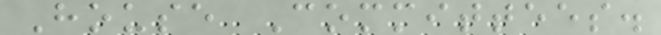House Committees.
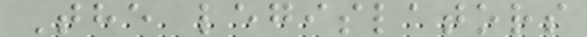The legislators
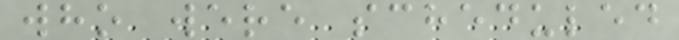who were scheduled
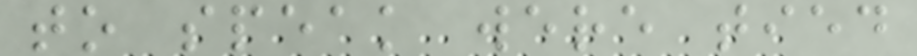to speak were tied
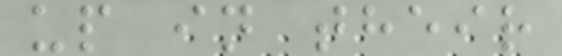up in their
